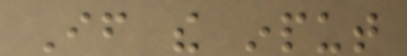If the input
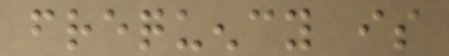frequency is
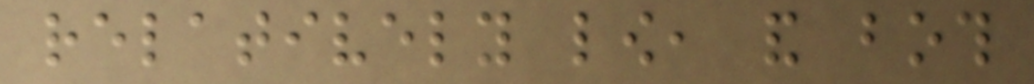relatively low, and both
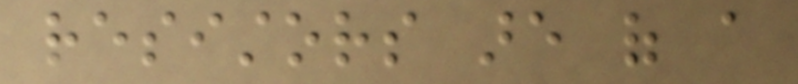resistors are of a
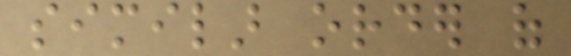similar order of
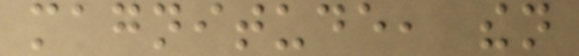magnitude, then
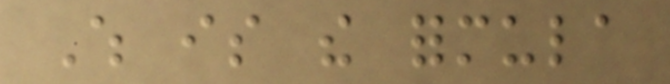Which is the formula
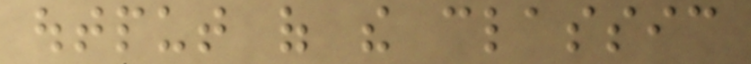output of the classic
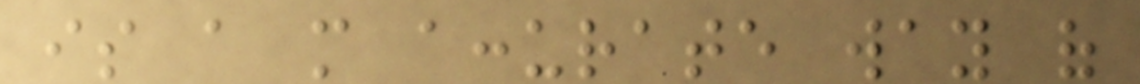is a more accurate way of
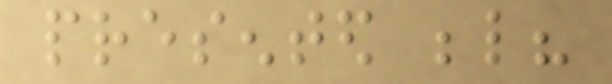presented below?
